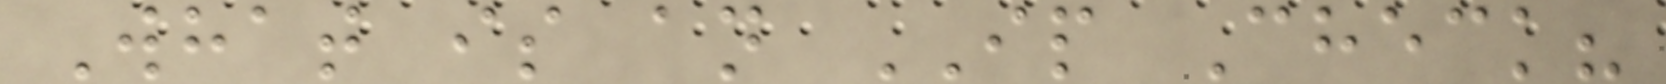What is an IP Check?
